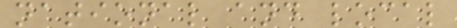national and local
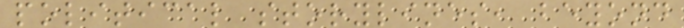political storylines, beyond
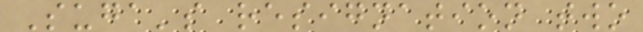Suga's resignation two
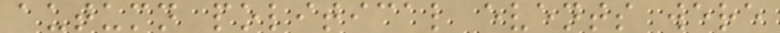autumn political events were
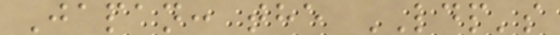Japan: the LDP's
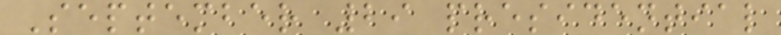September 29 presidential
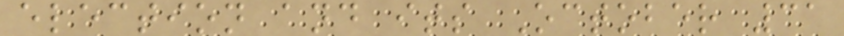election and its October 31
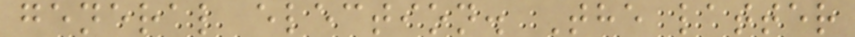general election. The latter
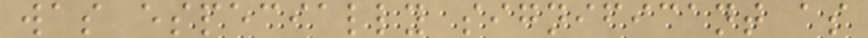was especially significant as
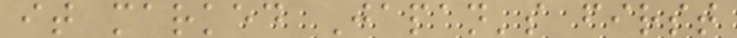it marked Japan's first
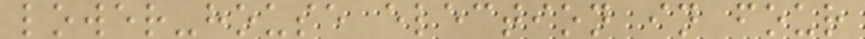lower-house election in four
